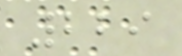229
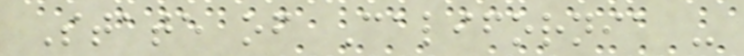State of California -
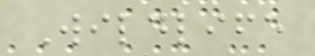Wildlife
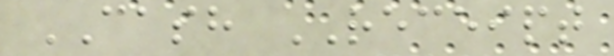CASH RECEIPT
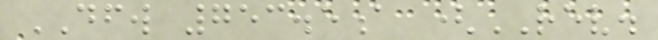DFW 753.5a (REV.
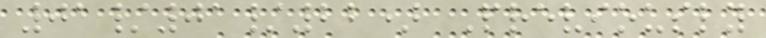01/01/22) Previously
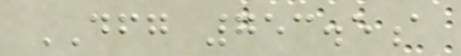DFG 753.5a
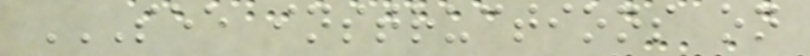SEE INSTRUCTIONS ON
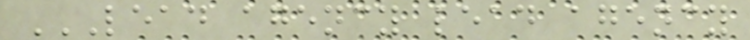LEAD AGENCY LEAD AGENCY
